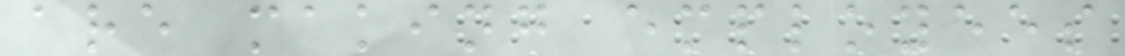are making employees
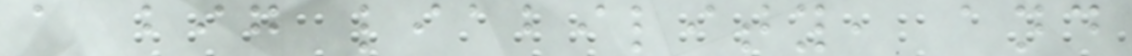a big liability, and
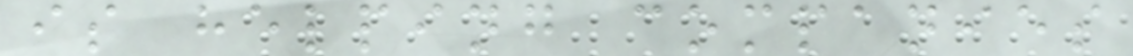is helping companies
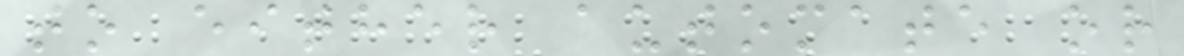to either automate or
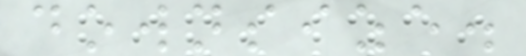downsize.
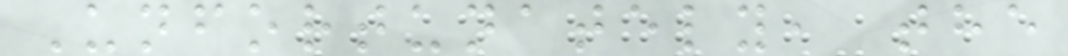Unfortunately, the
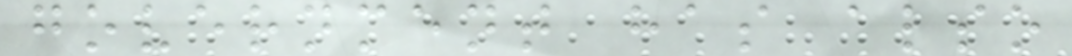government has also
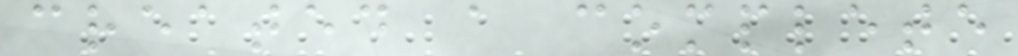created a complete
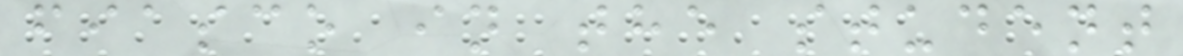fiasco in the student
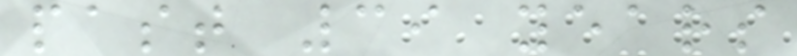past 39 years
